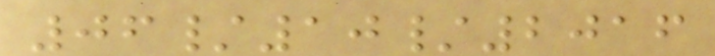06/10/2016
